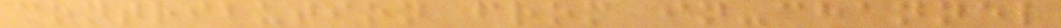contribution from in-channel
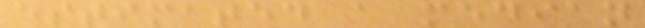estimated a median
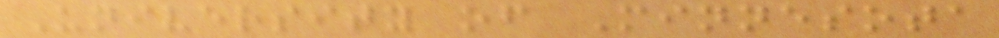University of Minnesota
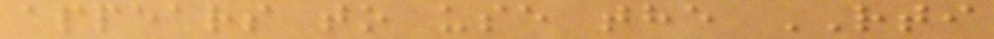appears to use the RTI
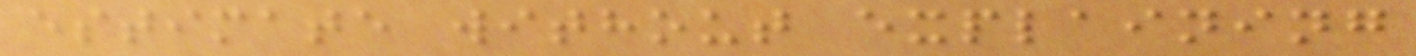estimate without explaining
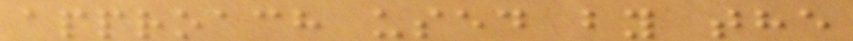approach used by the
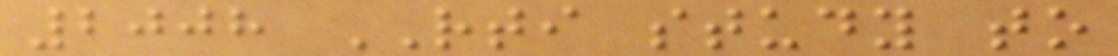2008 RTI study to
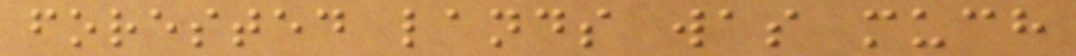forested lands was much
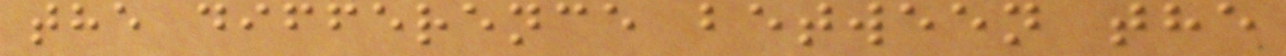the difference between the
